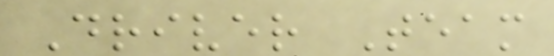Driver Team
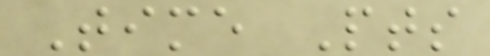Time Pts
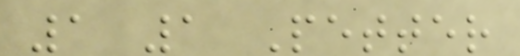1 1 Petter
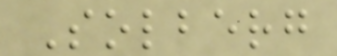Solberg
